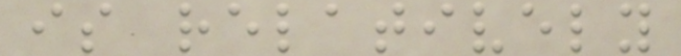is relatively
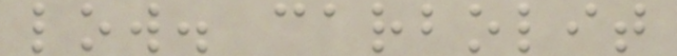low. carbolit
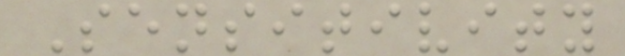Sensitivity
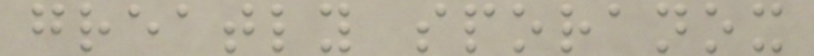greatly sporanox
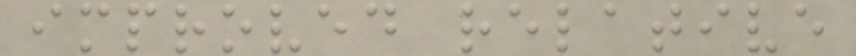improved relative
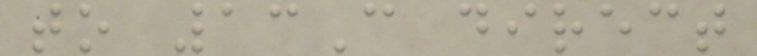to 13C direct
